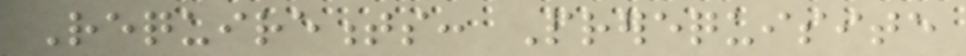Requirements: Prerequisite
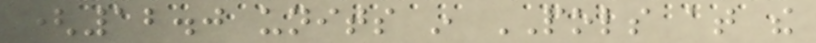(12.0 units in POLS at the
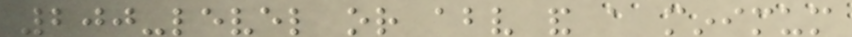200-level or above and a minimum
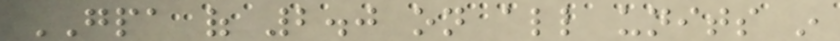GPA of 2.0 on all units in
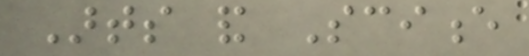Arts and Science
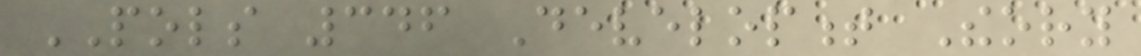POLS 346 Development Theory
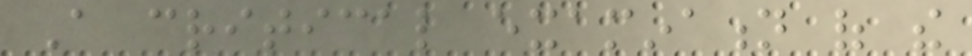A critical examination of the
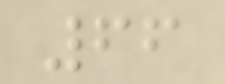66
